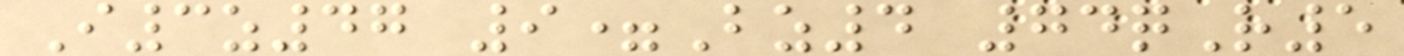I3z47 9=Bz4 74qR5
